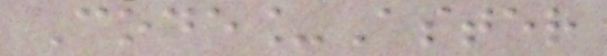Code_Aster
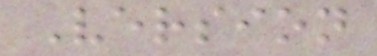Version
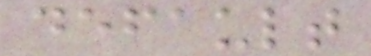default
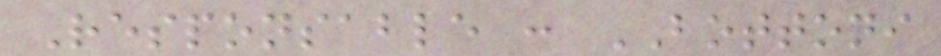Responsable : BOTTONI
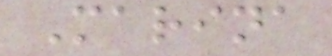Marina
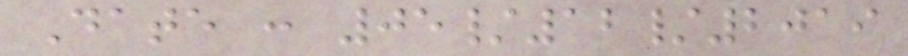Date : 05/12/2019
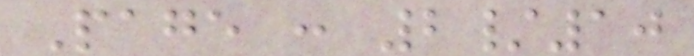Page : 2/10
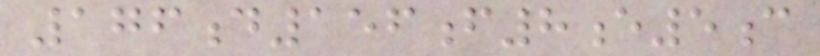176d156f8e5c
